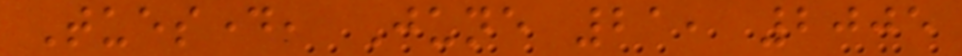Tuesday, June 21, 2005
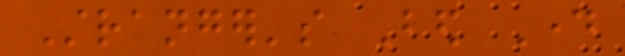Stranger's Bed Day
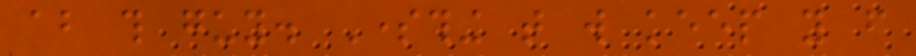about this guy. Something that will keep you from
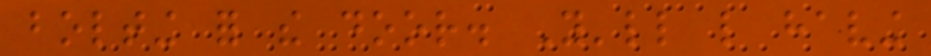bolting for the door. You'll like having
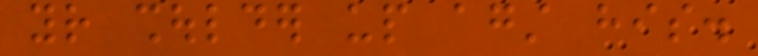your shoulder up against his.
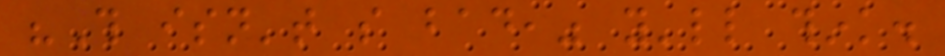"This isn't so bad," you'll think.
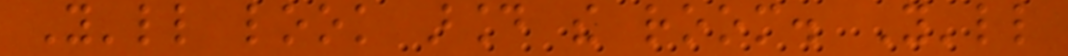You'll look around the room. You'll
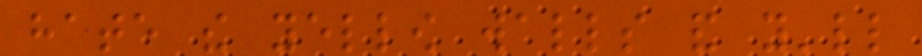hate the yellow walls and you'll
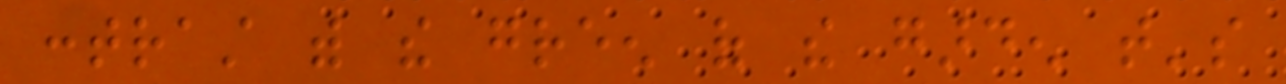contrast with the green of the garden that's
